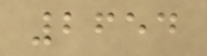2654
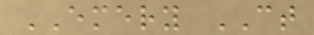EMERY CT
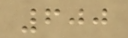600
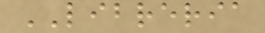LIBRERIA
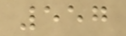557
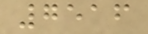7516
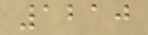1210
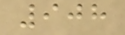908
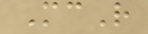McR
